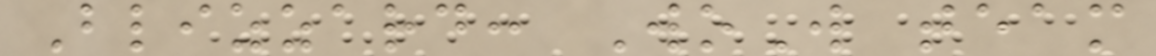Blizzard: WoW team
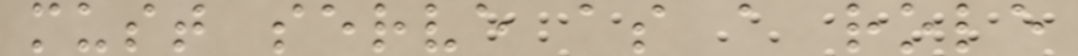must serve as a role
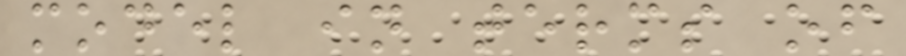model in terms of
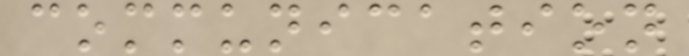communication
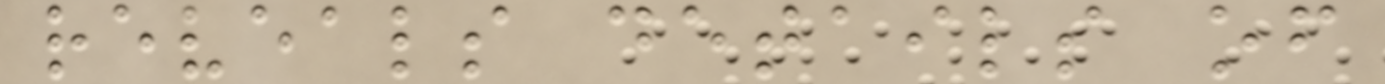reveals details of
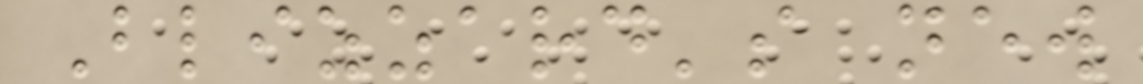Blizzard's new
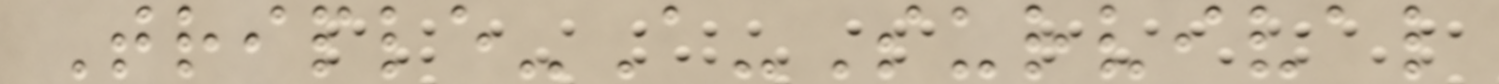Triple-A-Survival
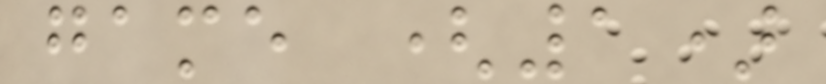game (1)
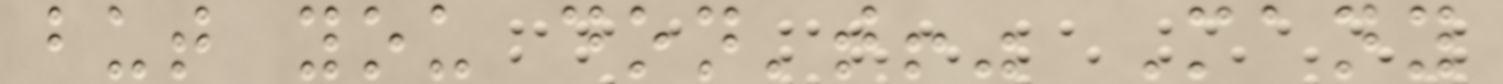but you don't!" Many
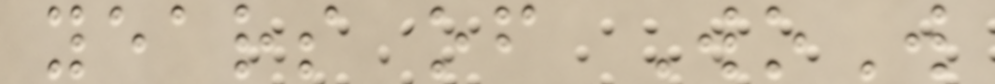years of WoW
